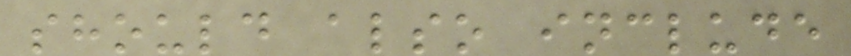should also include
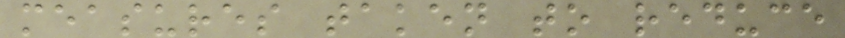measures taken to reduce
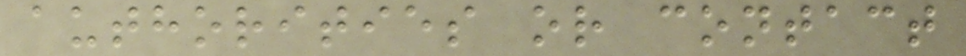authorities or contact
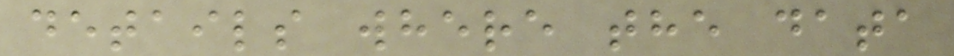details where the data
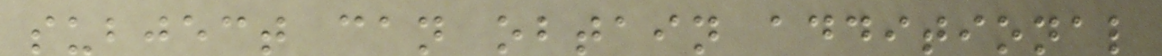subject can obtain additional
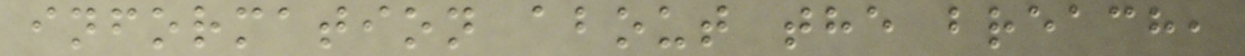information about the breach,
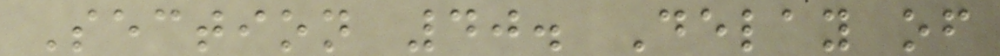Section 40. Delay of
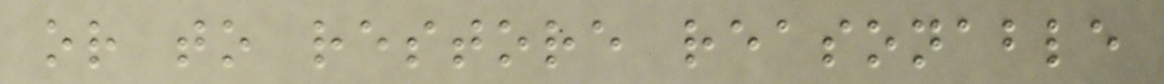or to restore reasonable
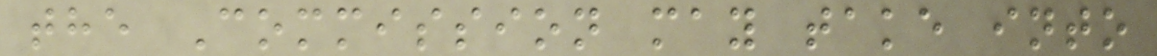the Commission may take into
